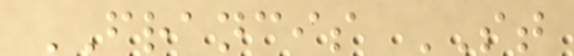FRANCIS ST
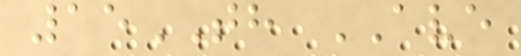15TH AVE
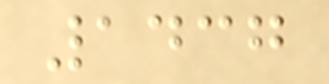1437
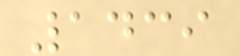1439
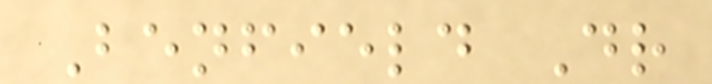Benfield Dr
